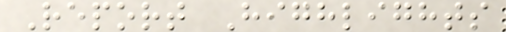Report Highlights
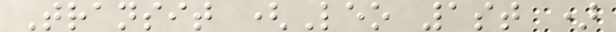Transit (Leo 1st )
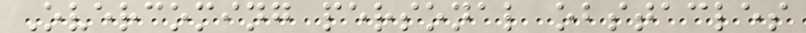Overcoming personal obstacles
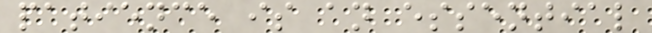patience is an essential
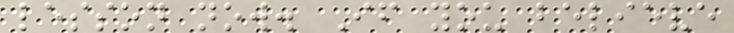lesson now. If you believe
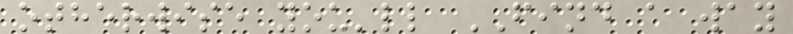otherwise you'll FIND a way
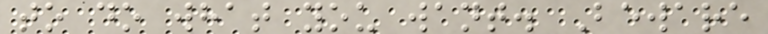to do what you want. Beware
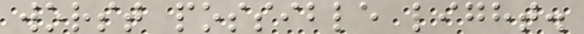worst possible light.
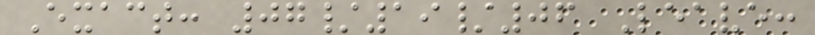Exact: 07/19/06 Leave:
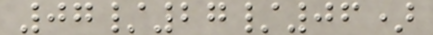07/27/06)
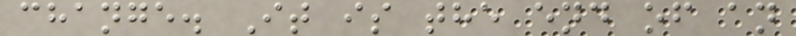change. It is the end of an
